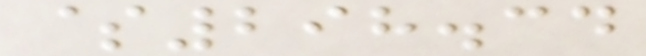$298.34
